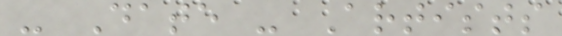- Date - Artists
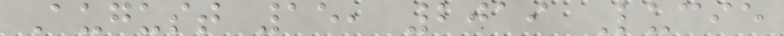August 15, 2019 Lucie
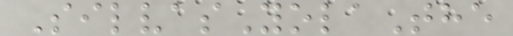SilvasYolaThe
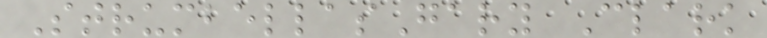StrumbellasGary Clark
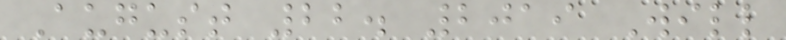August 22. 2019 Will
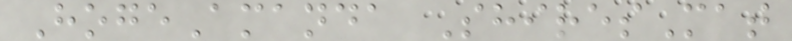HogeAmanda ShiresMat
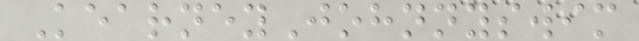KearneyJohnnyswim
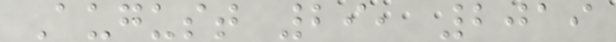August 29, 2019
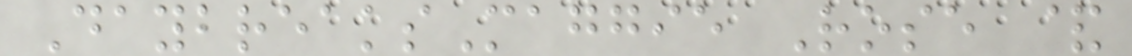DaybreaksMaggie Rose &
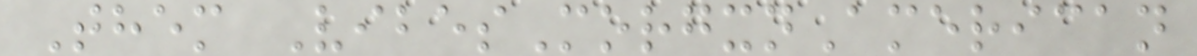Them VibesMorgxnAmerican
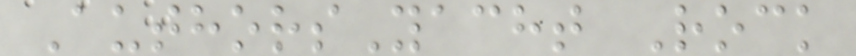AuthorsYacht Rock
